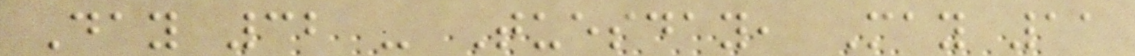Day 32 - Tuesday, May 11
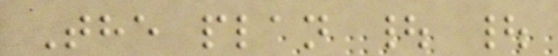The plan | |
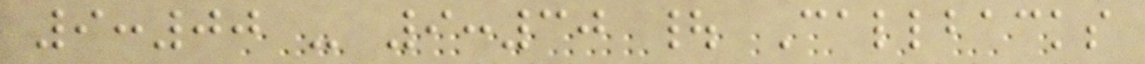9:00 - 9:30 | Callbacks
